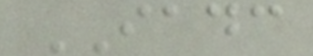IADC
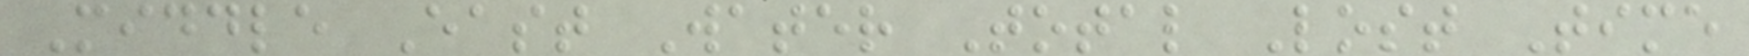Middle East Water Total Lost Time
